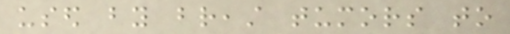used by breast tumors to
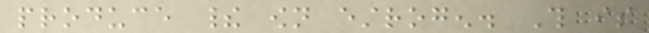produce their own estrogen. This is
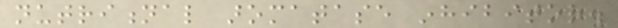nutritional aromatase inhibitor.
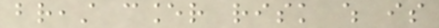breast cancer risk which is
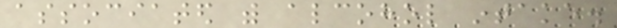associated with alcohol intake.
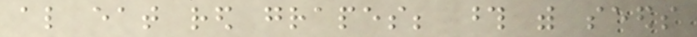also eat red grapes; those with seeds
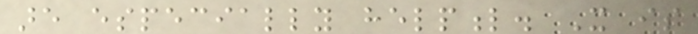are especially helpful. It is
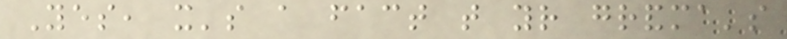Yes, it's a fact that your grandma's
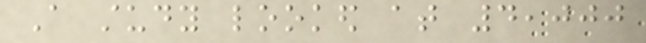A study looked at 4,000
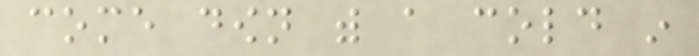come down with a cold in
